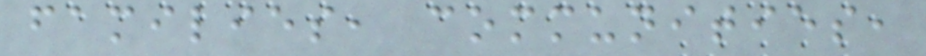families, communities,
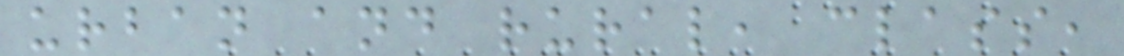urban and rural, class,
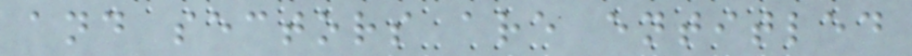and sectors are entitled
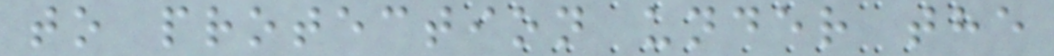to protection under the
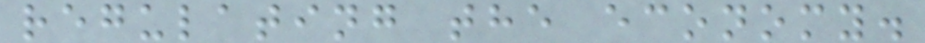regulating the economy.
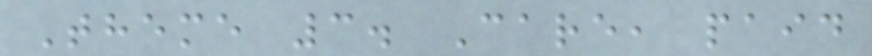Theme 3. Care, paid
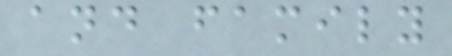and family
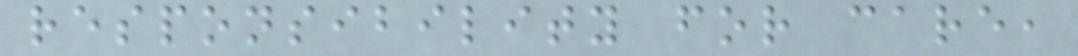responsibility for care,
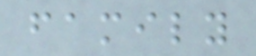family
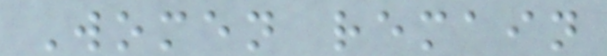Women remain
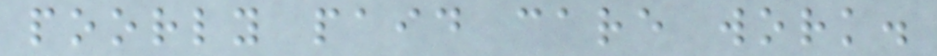poorly paid care work.
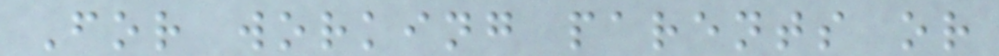For working parents or
